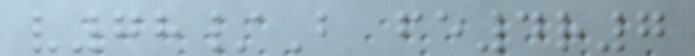v78/B fe4r7
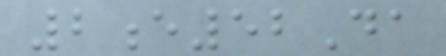2e52Da
